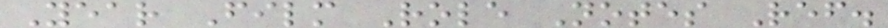Year Film Role Notes Ref.
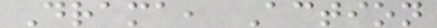Drama, Action
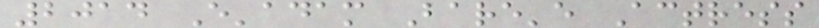2014 E'adam Bare'e Actress
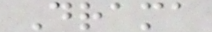Drama
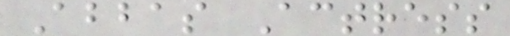Abbas Actress
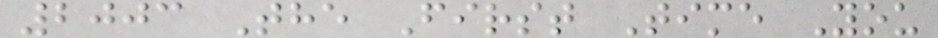2003 The First Time You
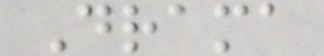Drama
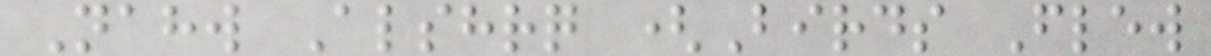Nahw Alshrq (Birds Flew
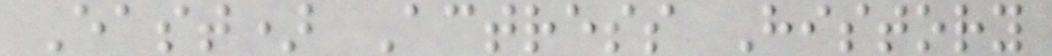East) Actress History
